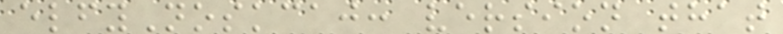elfyNoskcaj: version that
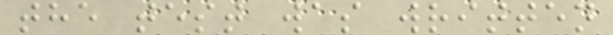the test was written
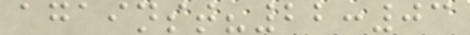against?22:03
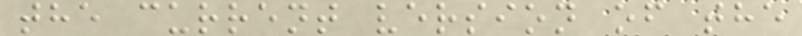the current version of the
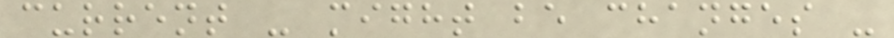current - might be changes -
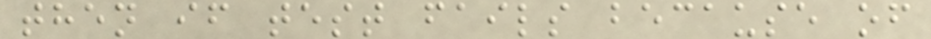then if test fails because of
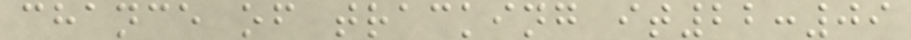chance of tracking it22:09
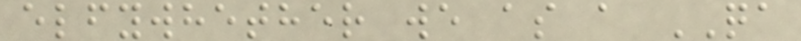elfywhether we as a QA
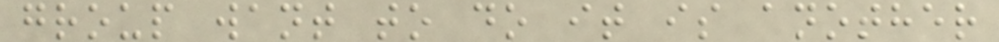group want to do it is another
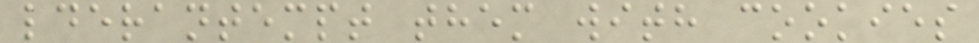lderantempt them with cookies
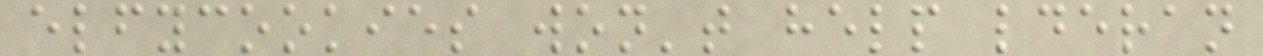elfycookies won't help lderan
